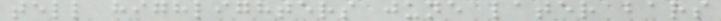tell highlighters june later bars
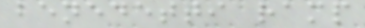benedetti ramp
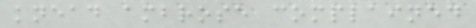knead ambrose complained
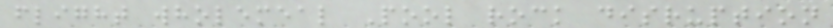flight wholemeal Pool rock disruption
